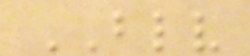BLV
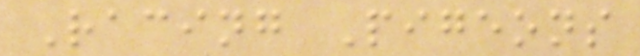Racing Pigeons
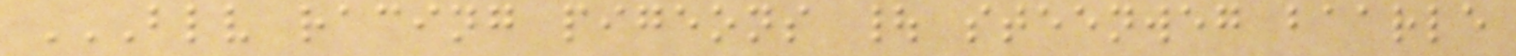BLV RACING PIGEONS | STEENWEG BAARLE
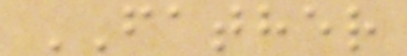FATHER
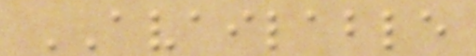AVAILABLE
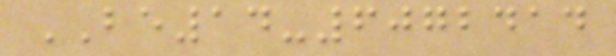BE14-6072414
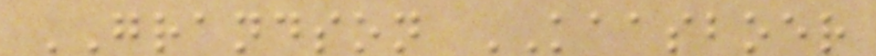GRANDSON KAASBOER
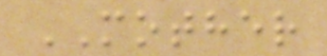MOTHER
